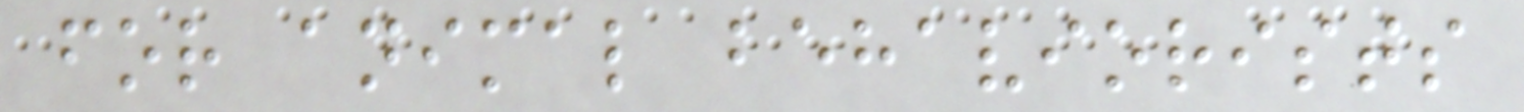for animal behaviorists
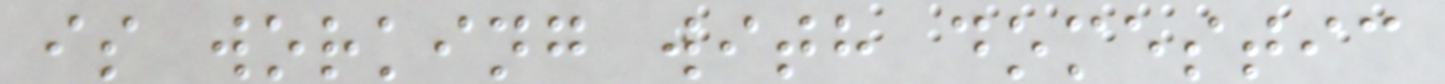is working with domestic
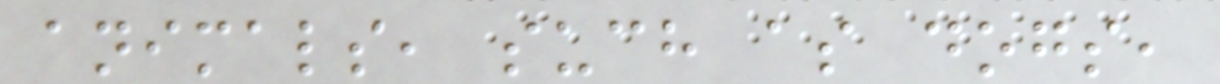animals, such as dogs,
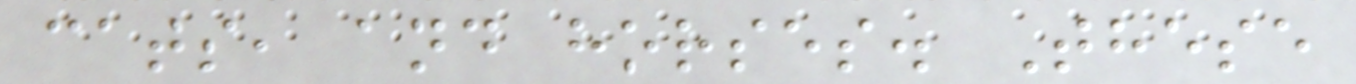cats, and horses. These
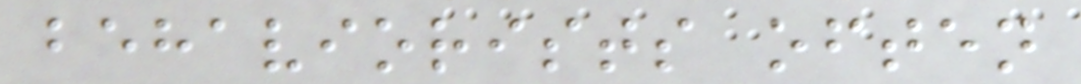behaviorists often
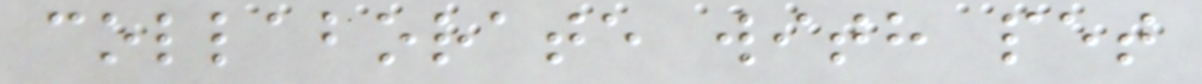collaborate with pet
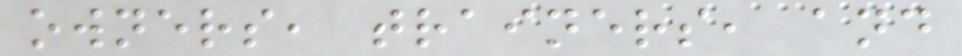owners, trainers, and
